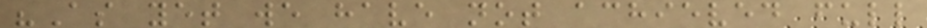"As yet we have not achieved full
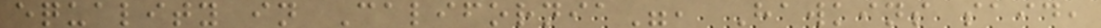equality in California", Hawkins said,
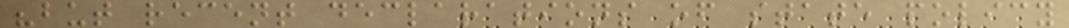"but recent declarations of state policy
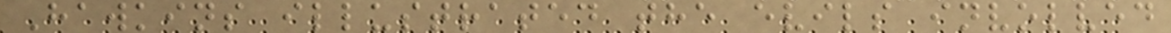Hawkins illustrated the evils involved
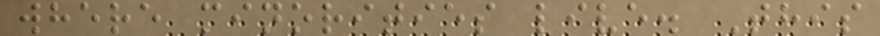where minorities live. This
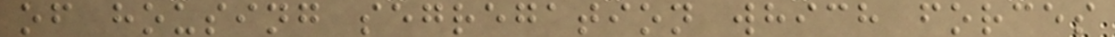of housing segregation which forces
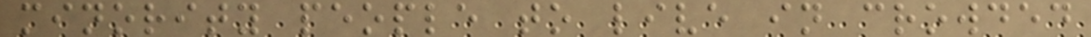minority people to live in crowded
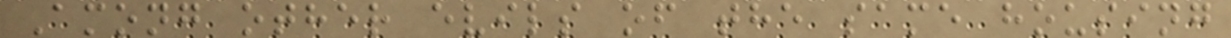Among other evils of the same housing
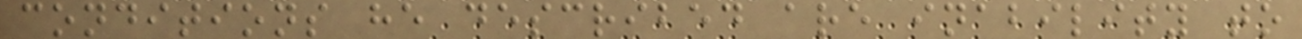conditions he described are inability to
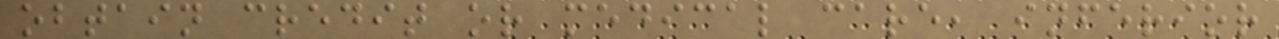obtain credit or medical care, inferior
